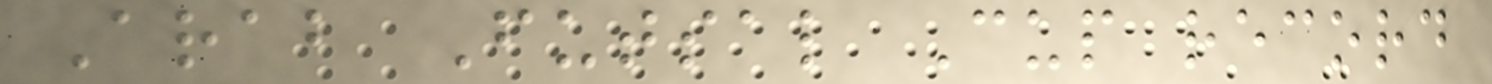Arab Futsal Cup record
